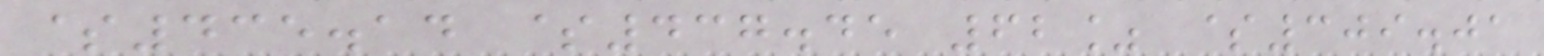$435.14 $437.45 62% $309.01
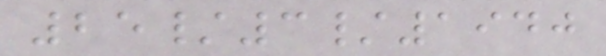25/3/1940
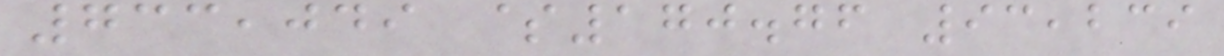733,049 $170.76 93,239
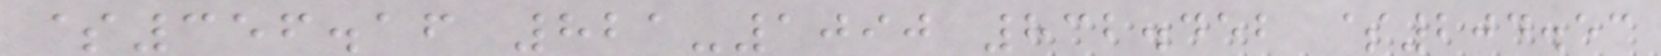$356.16 821-1090 832.452 $204.53
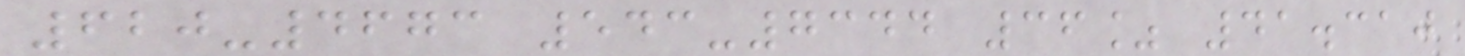620-4673 543-7344 36% 41.310
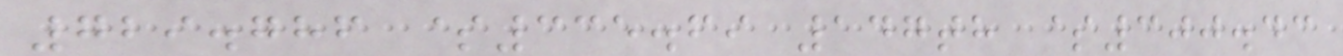729.786 $335.69 147th $300.43
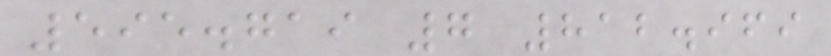595.719 7 812.969
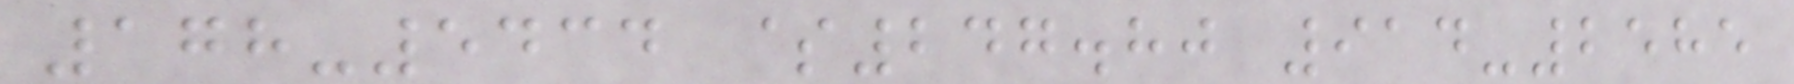178-5434 $247.80 914-2585
